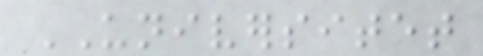UNIVERSITET
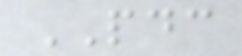PDC
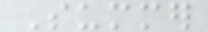Summer
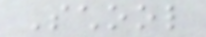School
